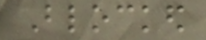Blocked
